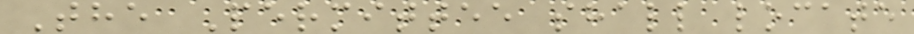The Permittee shall locate
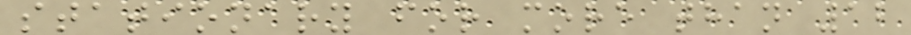stationary for more than 12
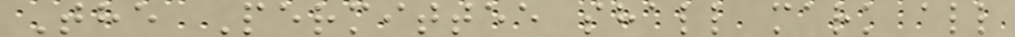The Permittee shall mark all
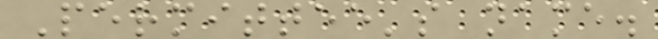Permittee's name.
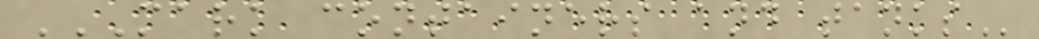MARK CONTAINERS AND TANKS
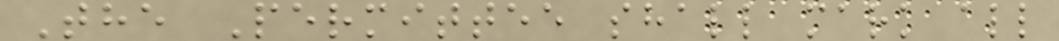The Permittee shall mark all
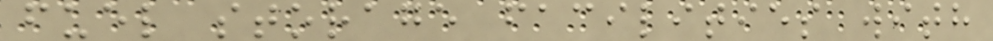fuel storage facilities with
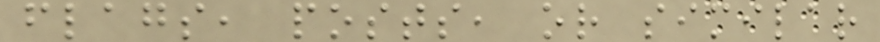flags, posts, or similar
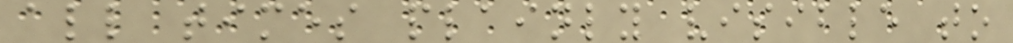all times plainly visible to
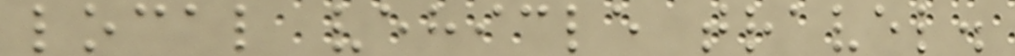local vehicle travel.
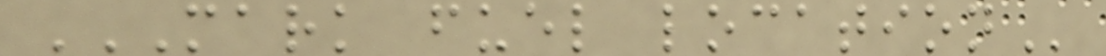MARK FUEL LOCATION
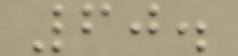60.
